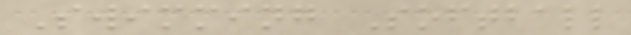Swimming Softball
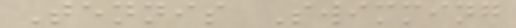Tennis Swimming
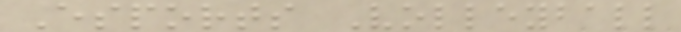Esports Volleyball
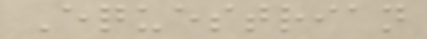Equestrian
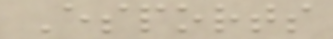Esports
